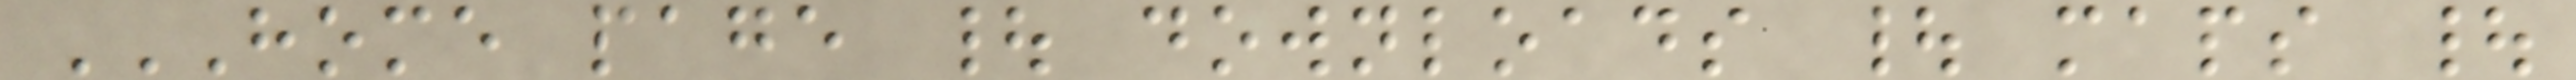HOME PAGE | DOWNLOADS | MAPS |
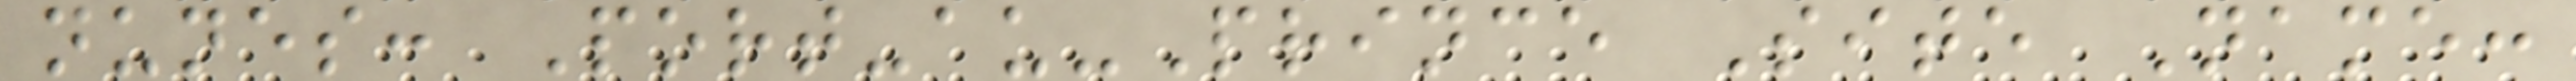nunes: Port-au-Prince Site Name:
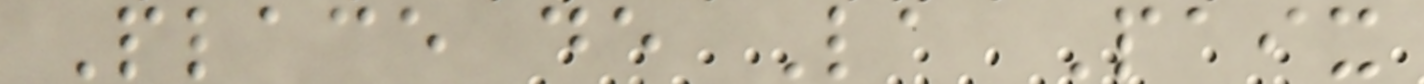Place de La Paix
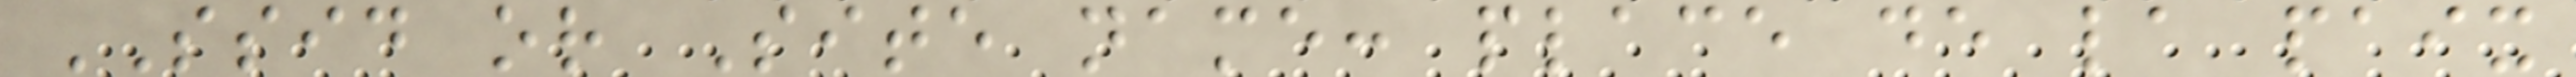SSID or Site name: place de la paix
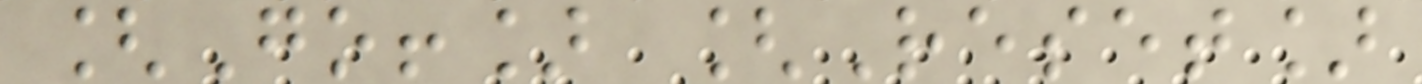[Go!] [Reset]
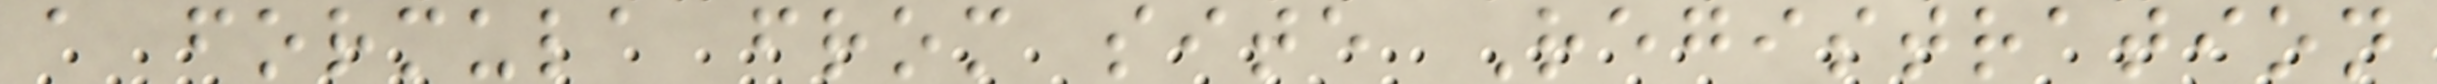a formula from site Registration
